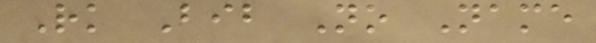Rk Bib No Name
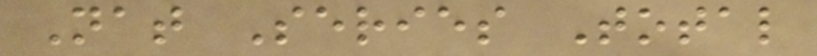Nat Series Total
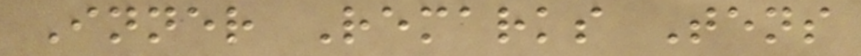Inner Remarks Tens
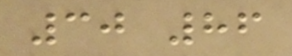30 86
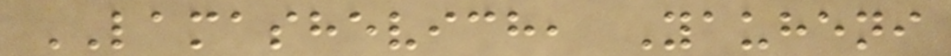LAMASHEVICH, Yauheni
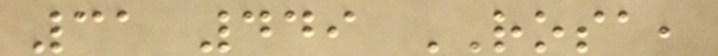31 449 ROSA,
